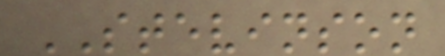STEVINSON
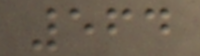564
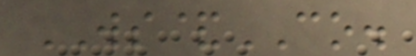WS&CO.
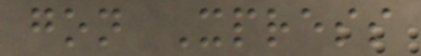gon Xpress
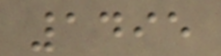1495
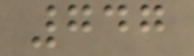747
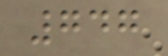747
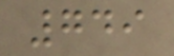749
